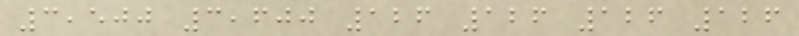3,500 3,600 126 126 126 126
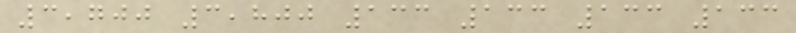3,700 3,800 133 133 133 133
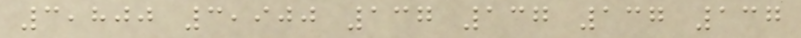3,800 3,900 137 137 137 137
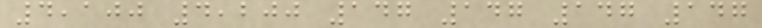4,100 4,200 147 147 147 147
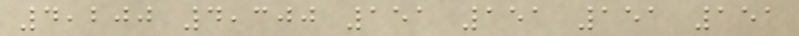4,200 4,300 151 151 151 151
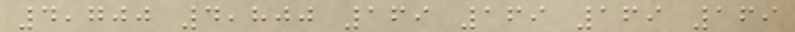4,700 4,800 169 169 169 169
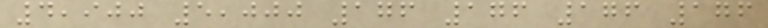4,900 5,000 176 176 176 176
